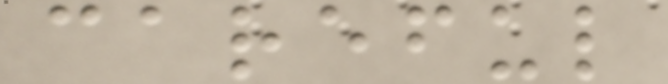careful
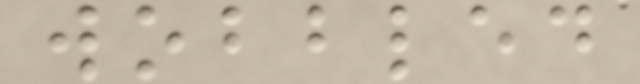wobbled
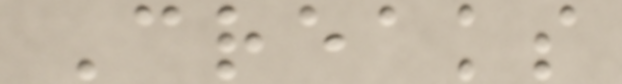Creaks
